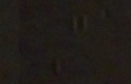C
